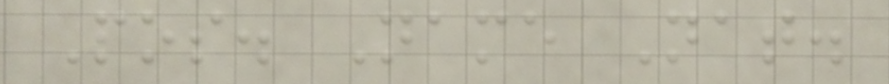Pos. Name Nat.
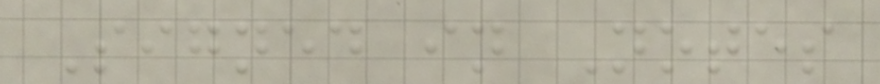Signed in Notes
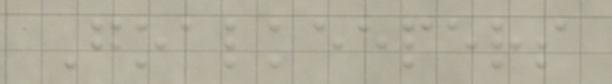Goalkeepers
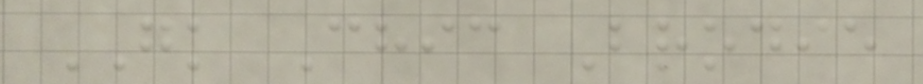GK Chic Brodie
